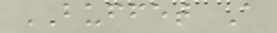BUFFET A
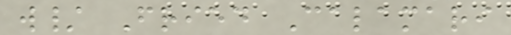w/ Fried Calamari
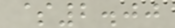$2.00
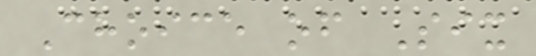Choice of Six
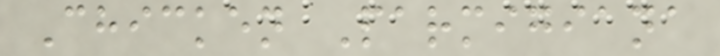Chicken Parmigiana
